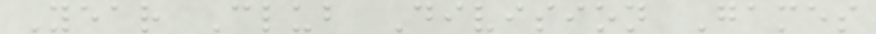Year Club Division Games
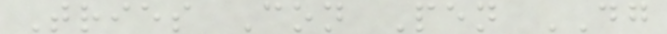Tries Con Pen DG
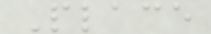Place
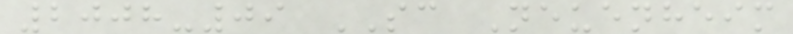2008-09 SC Neuenheim
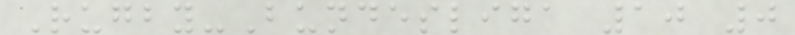Rugby-Bundesliga 10 0
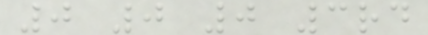0 0 0 3rd
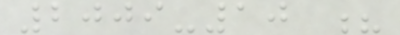2009-10 ?
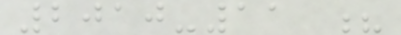2010-11 ?
